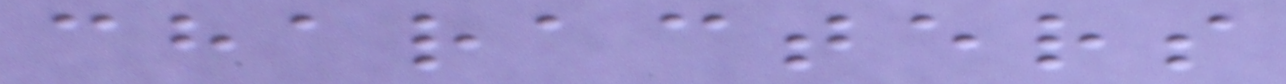characters
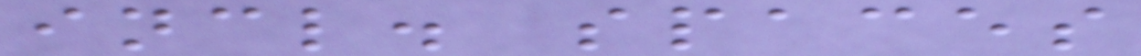incl. spaces
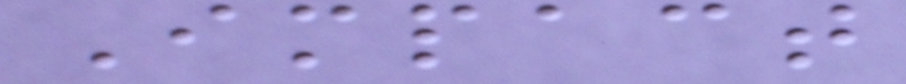Impact
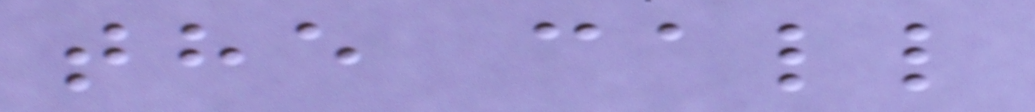the call
